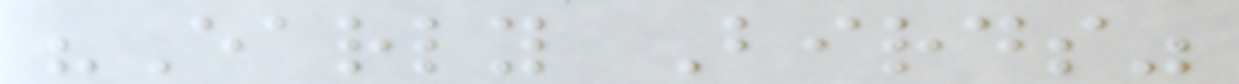"Early Birds"
